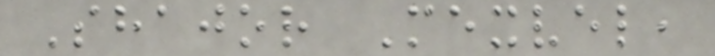Shajor Mexvel,
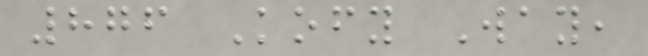876 Kofy Way,
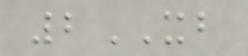2XB
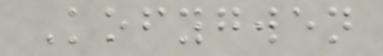Kofygwen
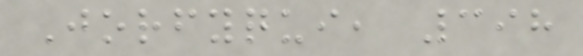Jorfyqui, 398
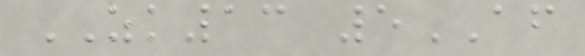ZK13 5AF
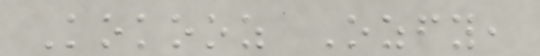Kokooz Ozfy,
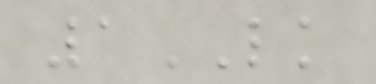1LK
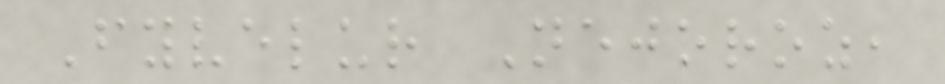Fyvelur Nejoroz,
